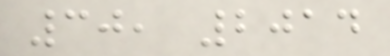30, 2014
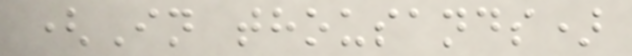(In thousands)
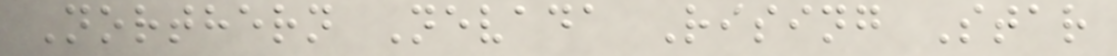Northern Nevada Rising Star
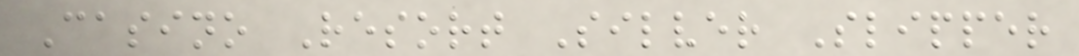Casino Resort Silver Slipper
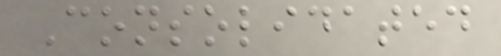Consolidated
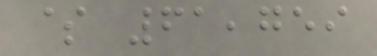$ 61,759
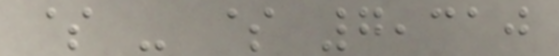$ - $ 7,310
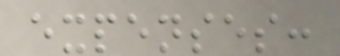expenses:
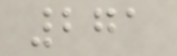271
